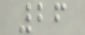26
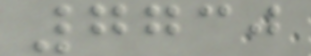7730
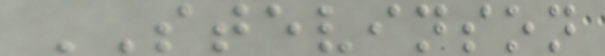STEVINSON
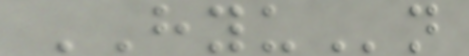HYUn
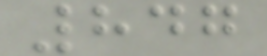847
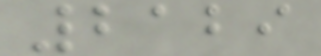2129
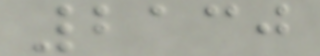2130
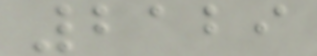2129
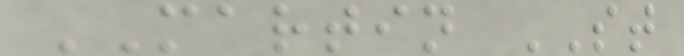MARTIN ST
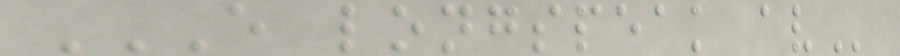E LONGSPEAK AV
